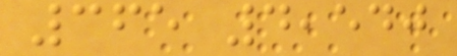365 4,540
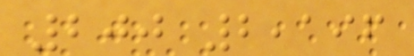200 2,196
